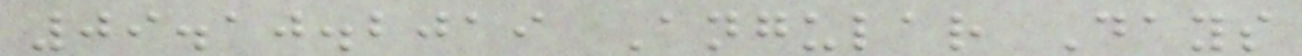09.10.2019 Angular Days
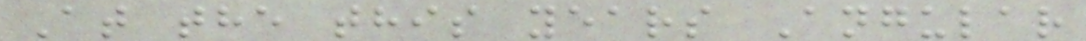At the this years Angular
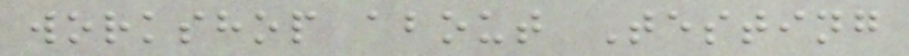workshop about Testing
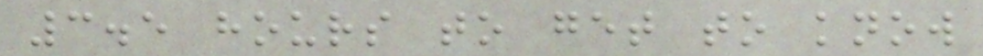3.5 hours to get to know
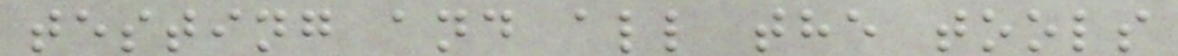testing and all the tools
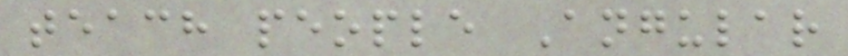teach people Angular
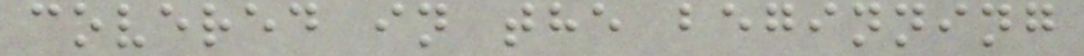covered in the beginning
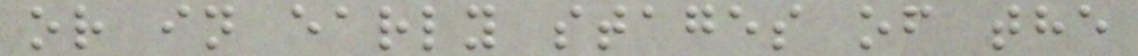or in early stages of the
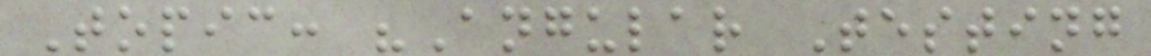Topic: "Angular Testing
